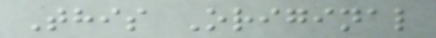This Original
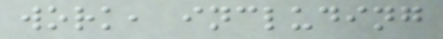work, including
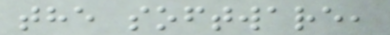the software,
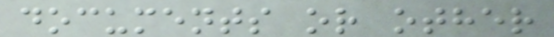documents or other
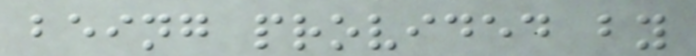being provided by
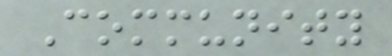Community
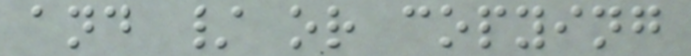and / or copying
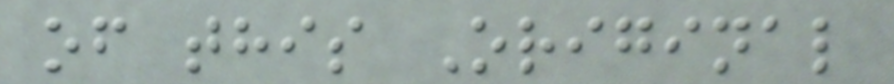of this Original
